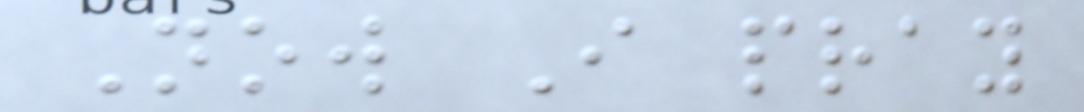Now I pray
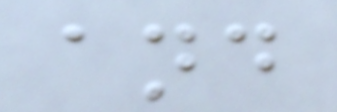and
